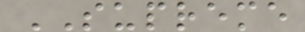SUPREME
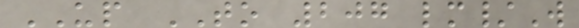UP TO 207 lm/W
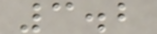3.2
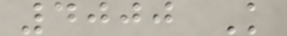4000 K
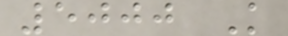5000 K
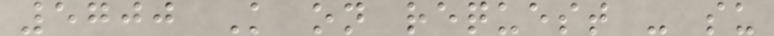5700 K on request - su
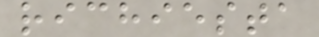richiesta
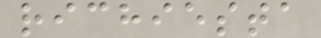richiesta
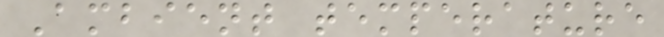Ambient temperature
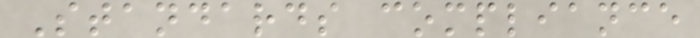Standards compliance
